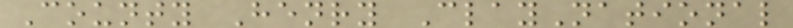County Henry ClayNational
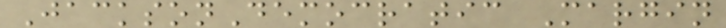JacksonDemocratic Margin
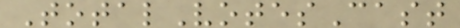TotalVotesCast
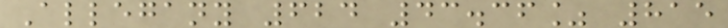Allegany 624 43.36% 815
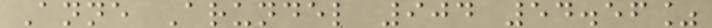Anne Arundel 904 54.56%
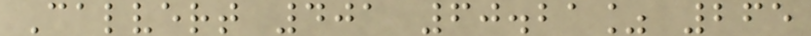Calvert 401 60.21% 265
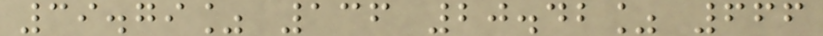39.79% 136 20.42% 666
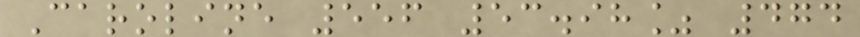Caroline 556 53.98% 474
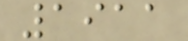1911
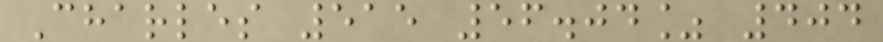Charles 515 56.04% 404
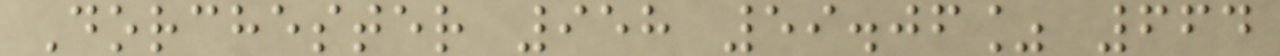Dorchester 958 59.06% 664
